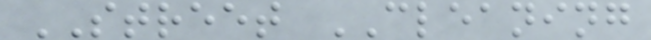STREET CLEANING
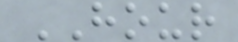HOUR
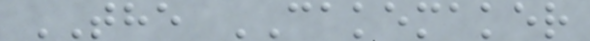THE CAKEMAKER
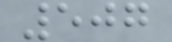507
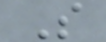S
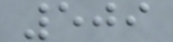509
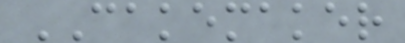CAKEMAKER
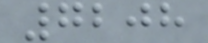7208
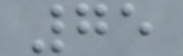75
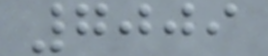7009
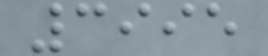3995
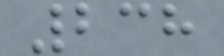238
